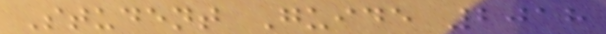Student Guide 2018
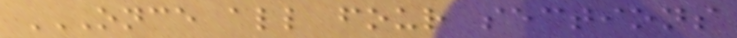ONCE ALL FOUR SECTIONS
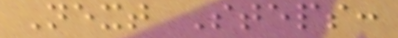Next Steps:
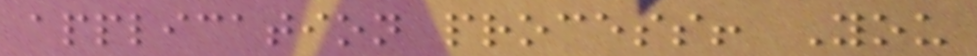application process! You
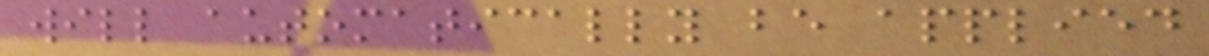will automatically be applied
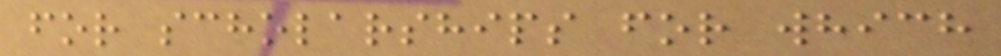for scholarships for which
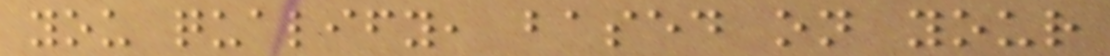you qualify, based on your
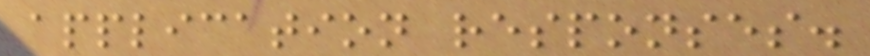application responses.
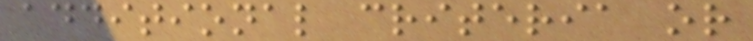additional criteria or
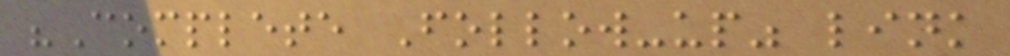"Complete Follow-up" link
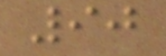90
